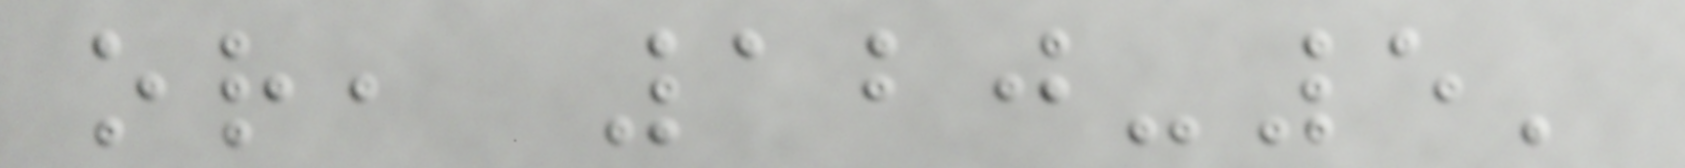or, 120-5'
